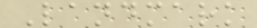Landmark
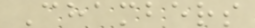Chambers
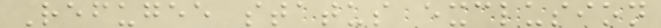Refugee status exclusion
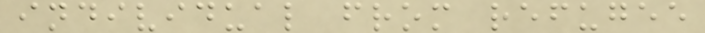individual from refugee
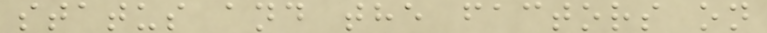status and the factors on
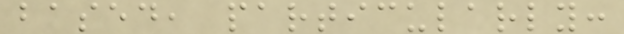based, particularly:
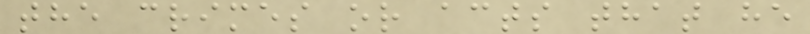the crimes or acts that he
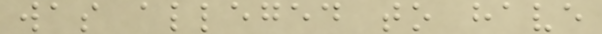was alleged to have
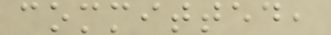committed,
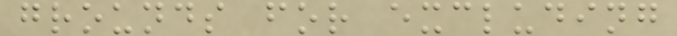grounds for excluding
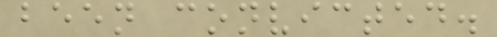been convicted.
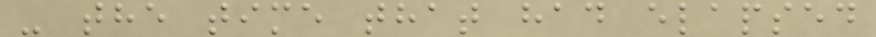- the time that had elapsed
